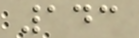143
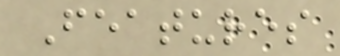Features
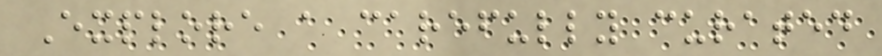Explore a carefully curated
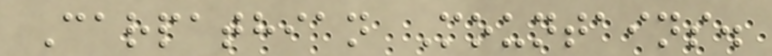Carpathian Mountains.
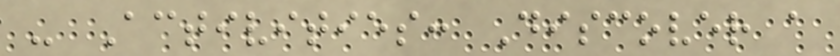- Activities: Discover a
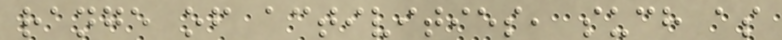range of activities, such as
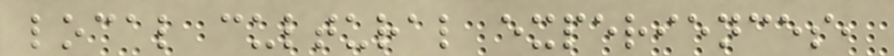local cultural experiences,
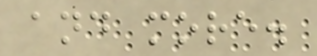and more.
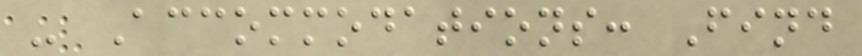- Accommodations: Find
